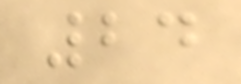24
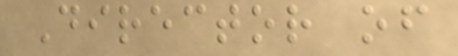Director of
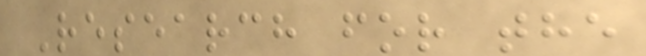Research for the
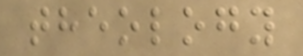theology
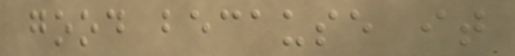good because it
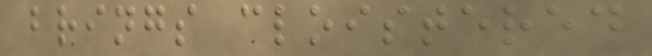brings cloistered
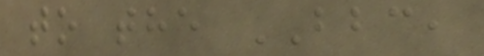to the BBC,
